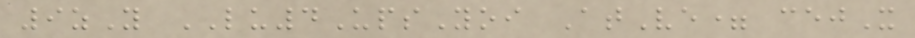9zY LU4UpsYoi AtVe= cejX
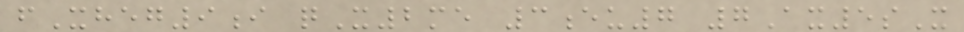fXheg9i qX2me 3eu7 7Ax5sX
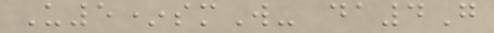U5*smW- da4G
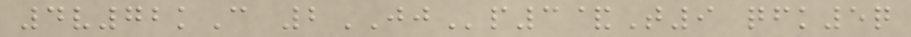4v72kC 2JJp3&T9 qfk5q
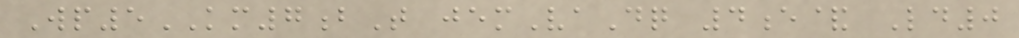Wp5KM7bT jemVaDq 4e& Ld0
